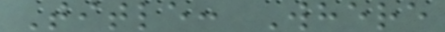Title: Where
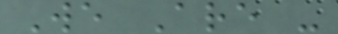We Are -
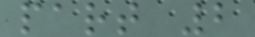part 2
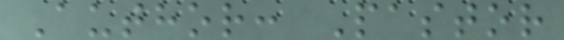Author: Pastor
